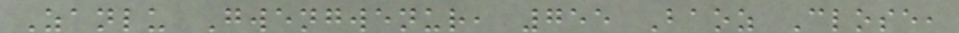Zanlu Gwengwenur, 755 Baoz Close,
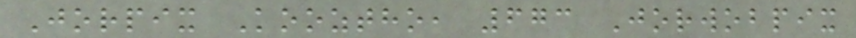Jorpix Kooztho, 673 Jorwobpix
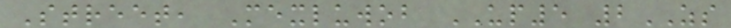Street, Mexluwob UP5 2ZS
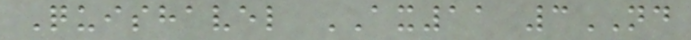Quishavel AX11 3ND
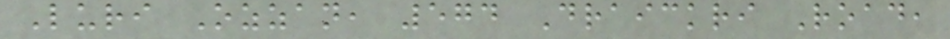Luri Ozzan, 574 Draickri Road,
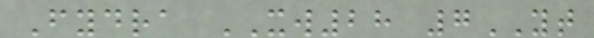Fydra XW28 7YT
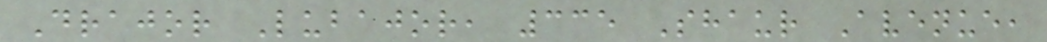Drajor Lubajor, 335 Shaur Avenue,
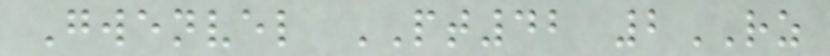Gwenvel PT42 2RZ
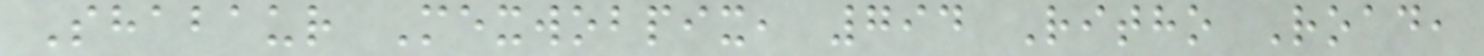Shabaur Mexwobpix, 794 Ritho Road,
